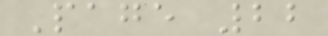Page 22
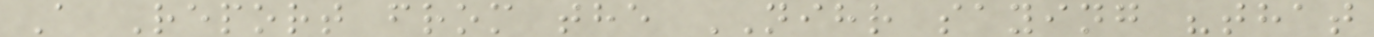A Report from the NIHR saying "that
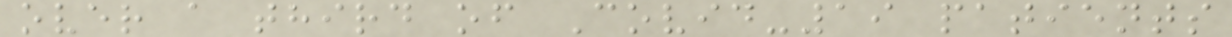over a third of Covid-19 patients
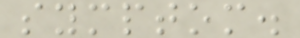symptom.
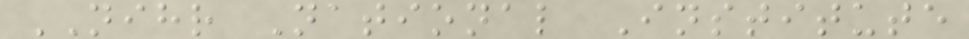NIHR National Institute
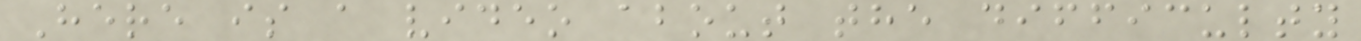Here is a video about the difficulty
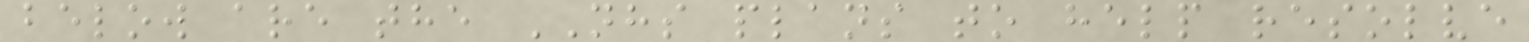below are the NHS plans to help resolve
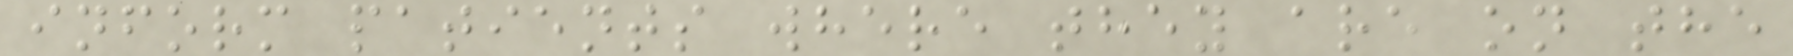inform patients where they are on the
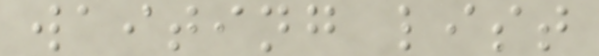waiting list
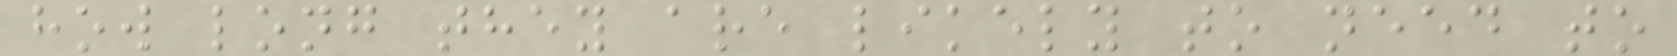how long they are likely to need to
